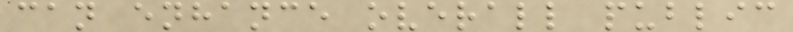can enhance overall public
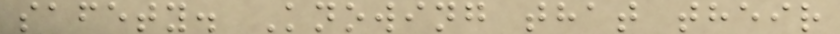safety. Knowing that their
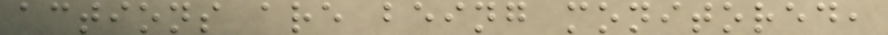actions are being monitored,
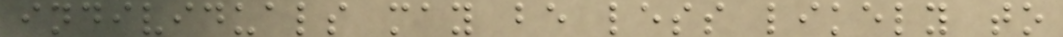individuals may be less likely to
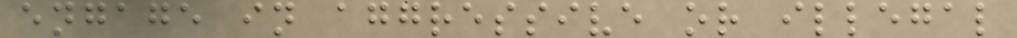engage in aggressive or illegal
